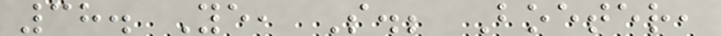38. Ye, S.; Boeter,
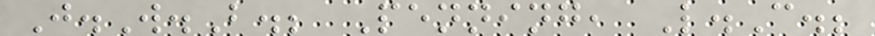J.W.B.; Penning, L.C.;
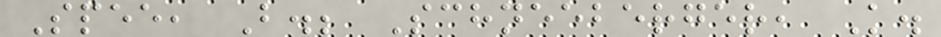Spee, B.; Schneeberger, K.
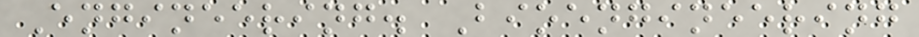Engineering. Bioengineering
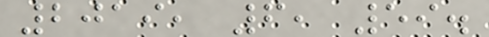2019, 6, 59.
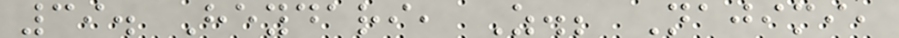39. Heydari, Z.; Najimi,
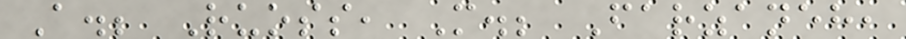A.; Ruoss, M.; Farzaneh,
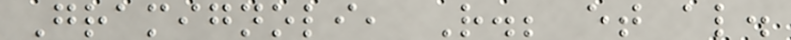Gramignoli, R.; et al.
